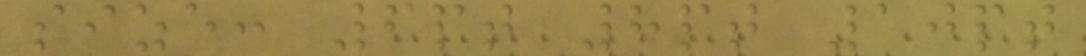size: 6pt 8pt 10pt
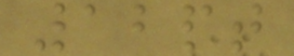12pt
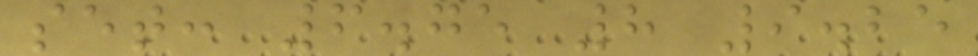set: 6.75 8 9.25
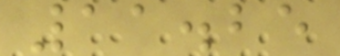11.25
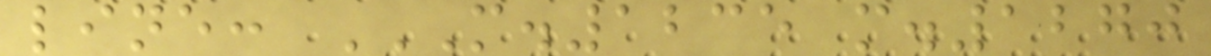line: M.1235 M.1270
